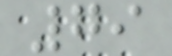79
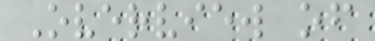Overview of
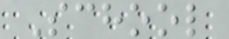School
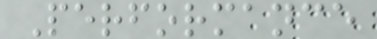Performance
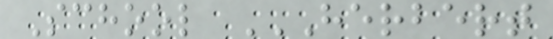School HERBERT
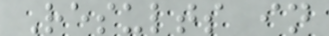Results in
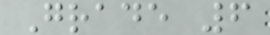Grade 6
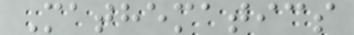Mathematics
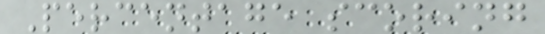Percentage scoring
